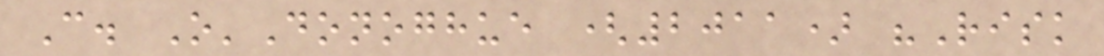C. O'Donoghue (2011) "Risk
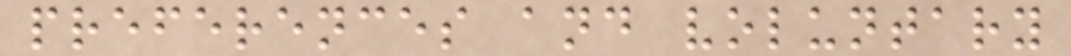preferences and voluntary
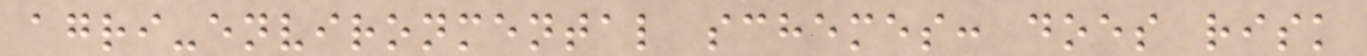agri-environmental schemes: does risk
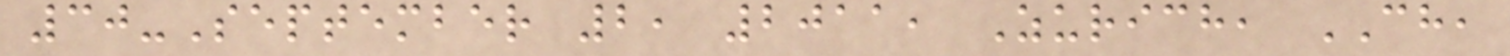30-September 2, 2011, Zurich, CH,
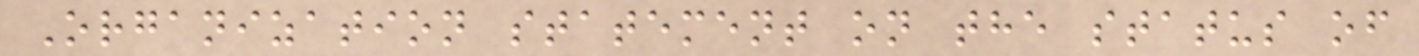Organization statement on the status of
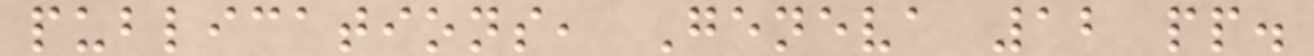publications, Geneva 12 pp.
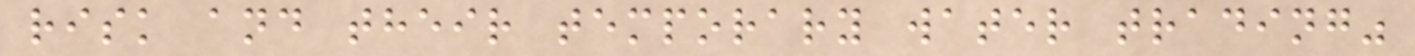risk and their temporary water trading"
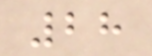28
